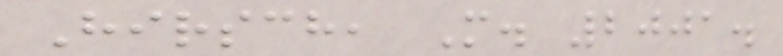Hirsch, M. 2001.
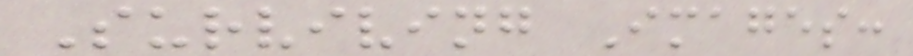Surviving Images:
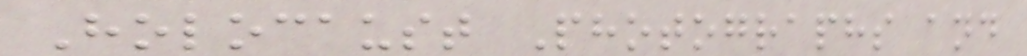Holocaust Photographs and
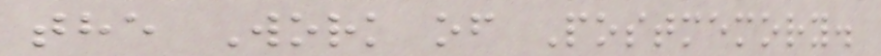the Work of Postmemory.
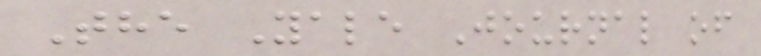The Yale Journal of
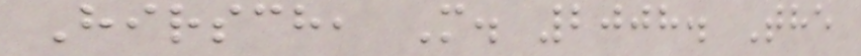Hirsch, M. 2008. The
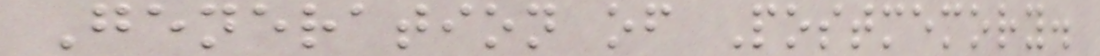Generation of Postmemory.
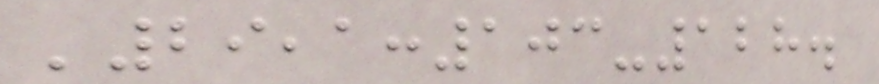'29,1:103-128.
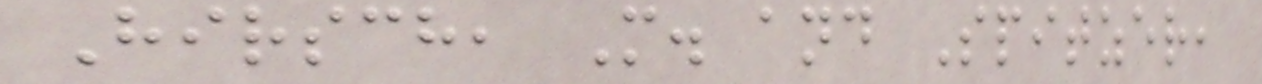Hirsch, M. and Spitzer,
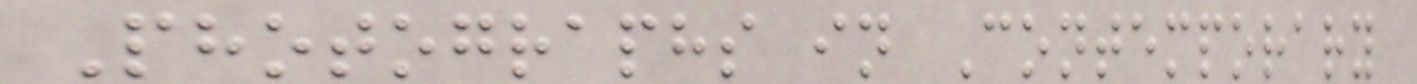Photographs in Contemporary
